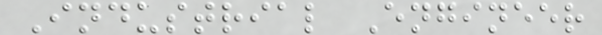Industrial Engineer
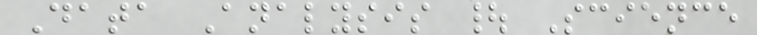Data Analysis | Science
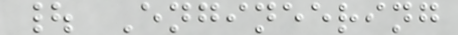| Engineering
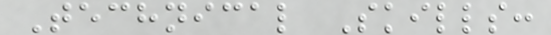Technical Skills:
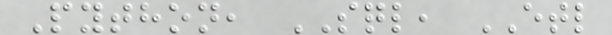Python, SQL, ETL
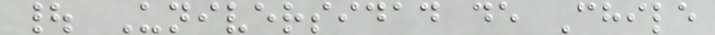| Universidad de Chile
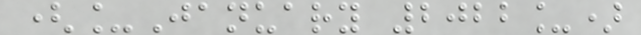(_January 2022_)
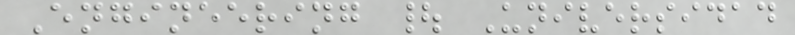Engineering | Universidad
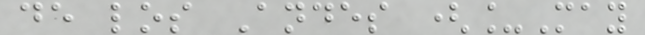de los Andes (_May
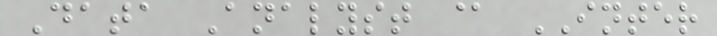Data Analyst @ INTER
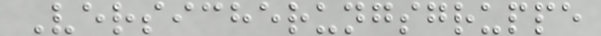Versicherungsgruppe
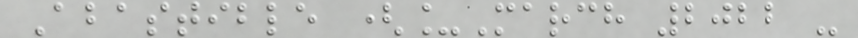Abastible (_March 2022 -
